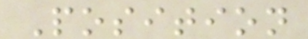Position
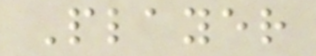Player
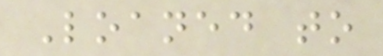Loaned to
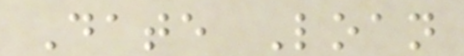Date Loan
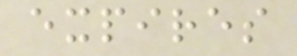expires
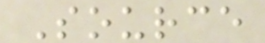Source
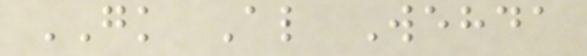GK Al Wehda
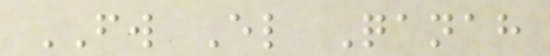FW El Qanah
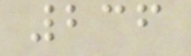236
